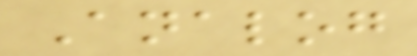Analog
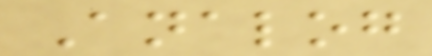Analog
